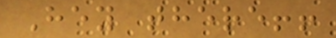Hey there!!
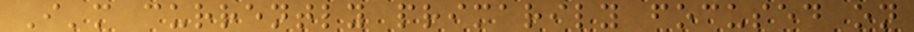I'm currently primarily focused on
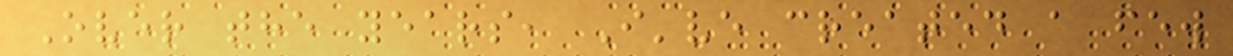Over the years, I've created a few
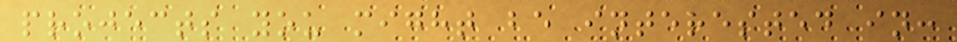projects you might be interested in:
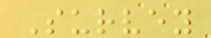Survey
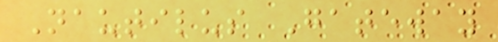Nautilus Gateway
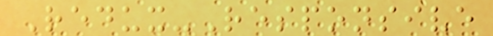Redux-Responsive
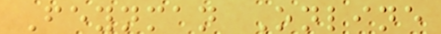Feynman Online
